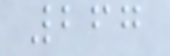267
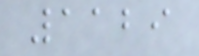1129
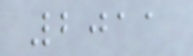2011
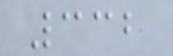332
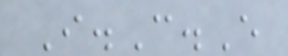I.C.E
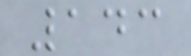143
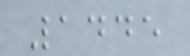1445
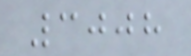3008
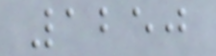1250
